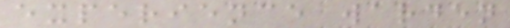experience warden
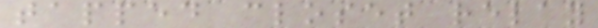tapped closet relay
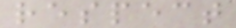respect
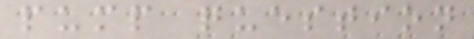pump question
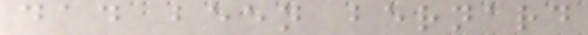dad been bernard
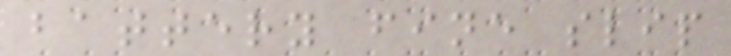battery fine slip
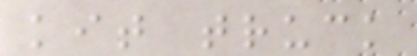kit truck
